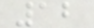12
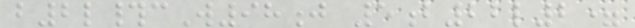b2l#cW98j 5b22l2=
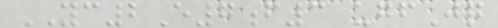YC2E7f3 ugfJq
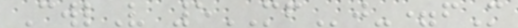CwlV 5MFj-=fM
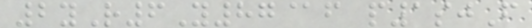2yR6Y87@f p1sjF
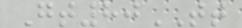Gt80TT
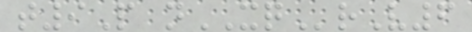t9P nXQrV6
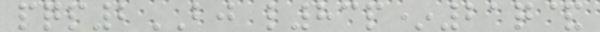pqp2BJ l83p*21q&
